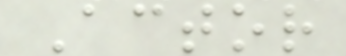Actor
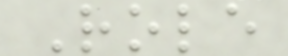Role
